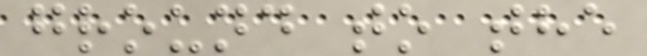ground to the
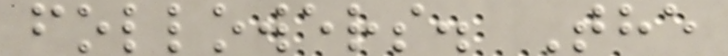followers. The
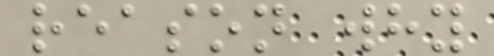reason why
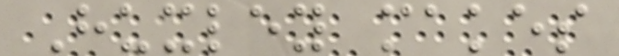Huxley makes
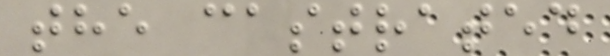the castrated
